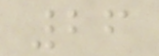26
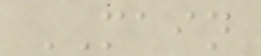MAIN
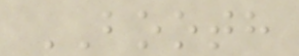BOOTH
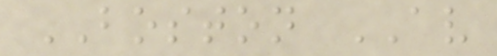BOSTON AV
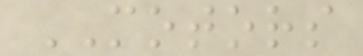MOTORS
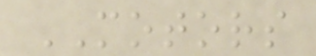MOTORS
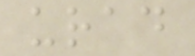urad
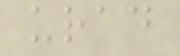urad
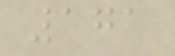171
